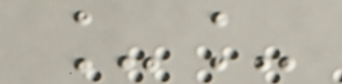__
